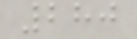280
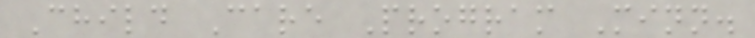Child Care Program Minn.
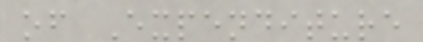of Expenditure
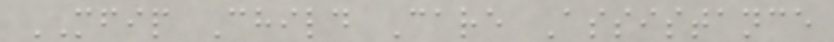MFIP Child Care Assistance
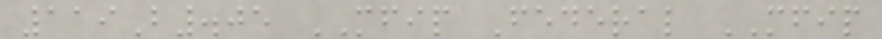119B.05 MFIP Federal MFIP
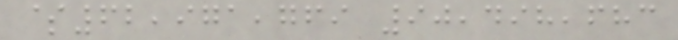$62,971,769 90,498,683
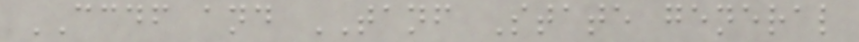CCDF and TANF State general
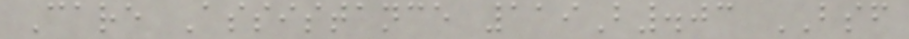Care Assistance 119B.03 BSF
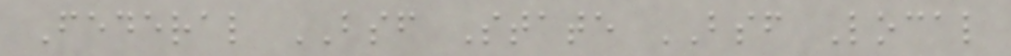Federal BSF State BSF Local
